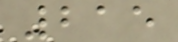215
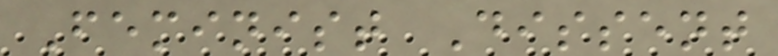Feminist Dissent
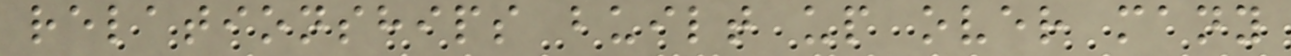relationships built up over many
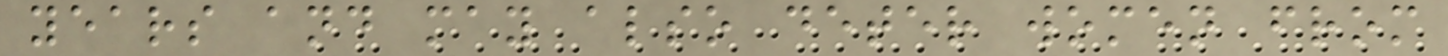years and may also deter women from
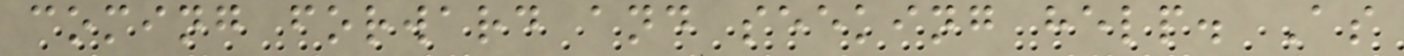coming forward and seeking help. As
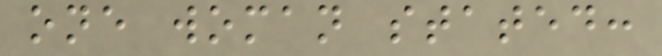one woman stated:
